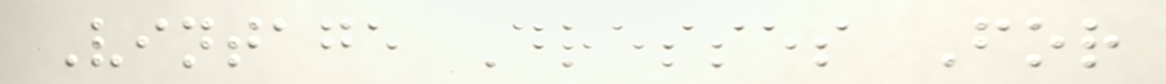Vintage Dresses For
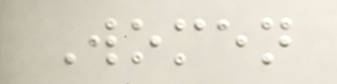Women
